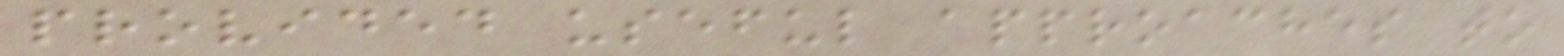provided useful approaches to
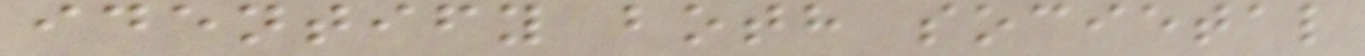identify both societal
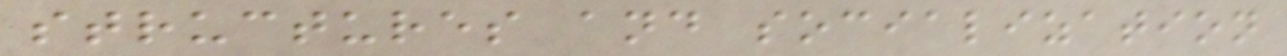structures and socialization
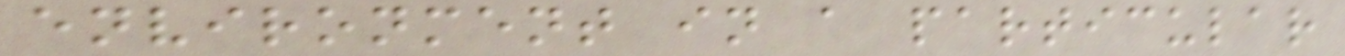environment in a particular
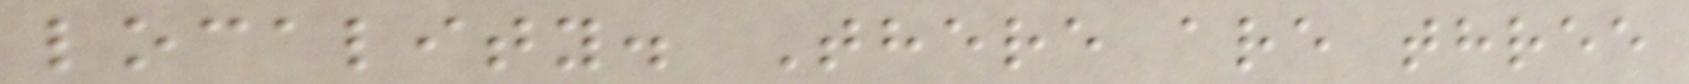locality. There are three
